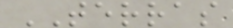TERRAS
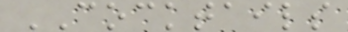COCKTAILS
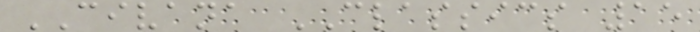CIVANA CLASSICS 15
